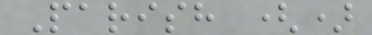Parish ()
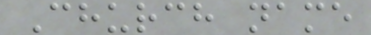Church name
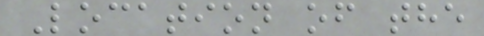Location of the
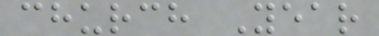church Year
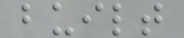built
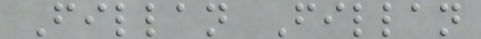Fillan Fillan
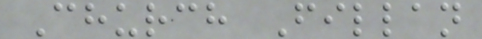Church Fillan
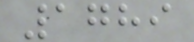1789
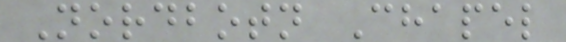Nordbotn Chapel
